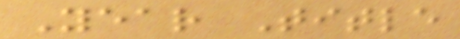Year Title
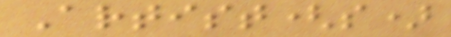Artist(s)
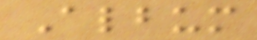Album
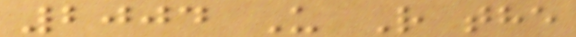2004 U R the
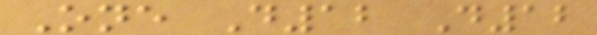One D12 D12
